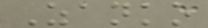Zanko
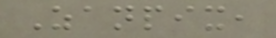Zanpix,
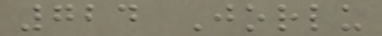724 Jorlu
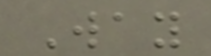Way
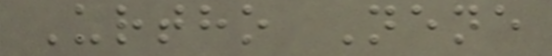Urtho Nene
